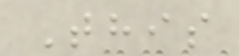This
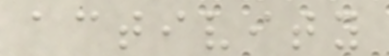activity
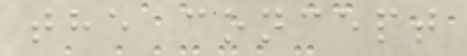the concept
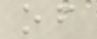of
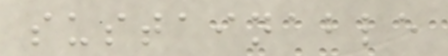sustainable
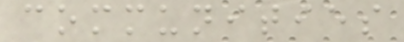communities
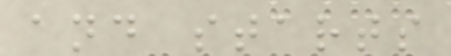and starts
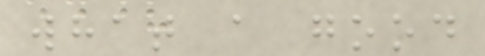what a good
